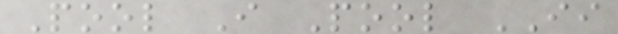Pool I Pool II
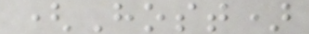(Host)
